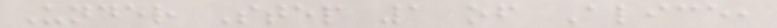Under Step 1 of Alice,
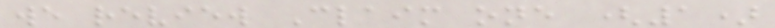we review Claim one (1)
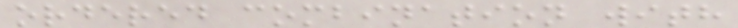ordered combination with
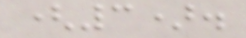(3).
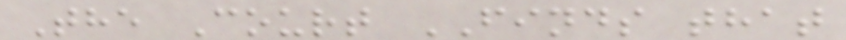The Court FINDS that
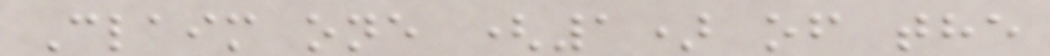Claim one (1) of the
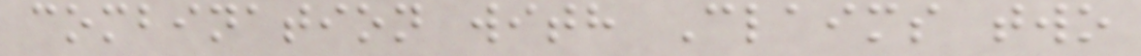combination with Claims two
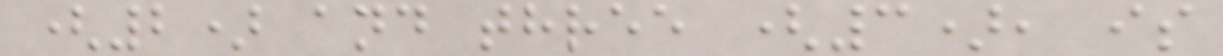(2) and three (3), is
